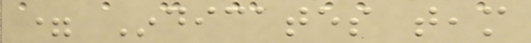= Indicates team
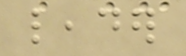leader
